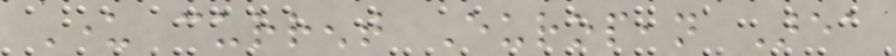Under current European Area
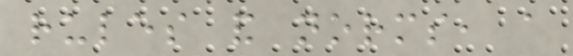rules and norms, a
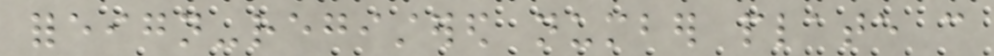foreign-registered number plate can
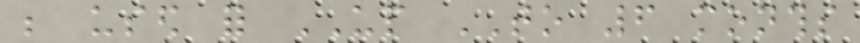be used for UP TO 6 months
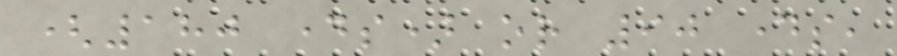(180 days) or 90 days,
